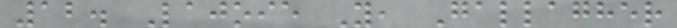12. Lajoie Y, Gallagher
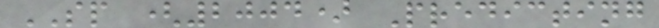SP (2004) Predicting
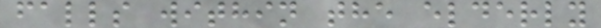falls within the elderly
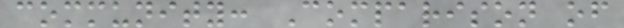community: Comparison of
